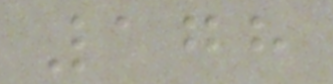178
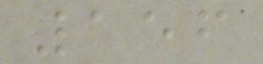156
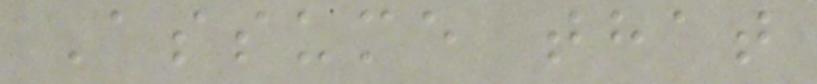Assume that
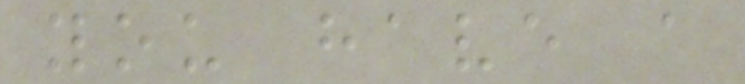you have a
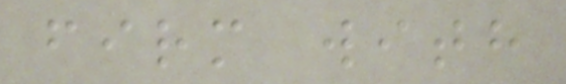firm with
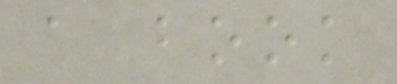a book
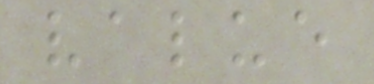value
